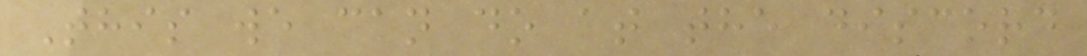This we can do at the discord
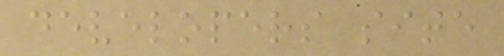developers site
